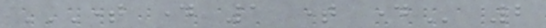TIME DAY 1 TIME DAY 2
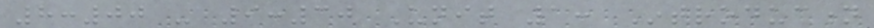8:00 - 9:30 Unit 1: Introduction
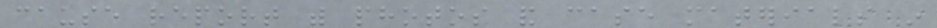cause report with photos and case materials in
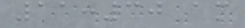11:30 am
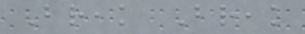Break Break
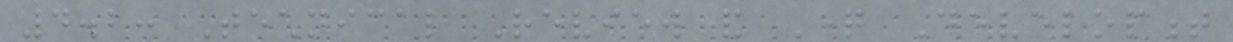4.2: Technical Review and Question Development
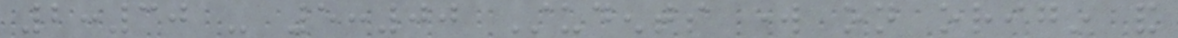2:30 - 5:00 Students work on origin and
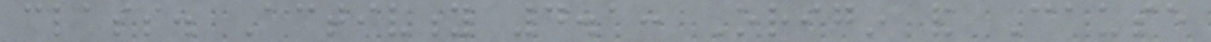class. Activity 4.1: Origin and Cause
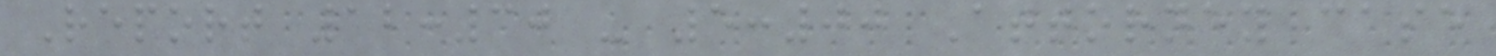Report 12:30 - 5:00 Attorney case
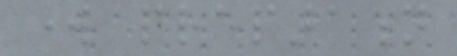work preparation
